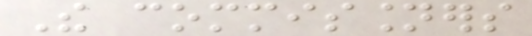The commissioners
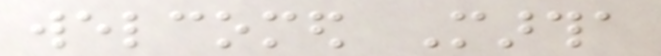welcomed Martha
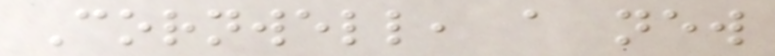Cornwell, a new
